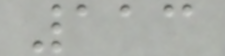113
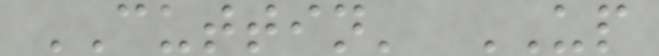CUTTIN' UP
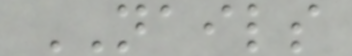NAILS
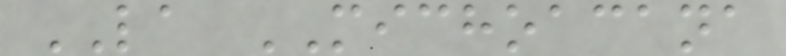LA MICHOACANA
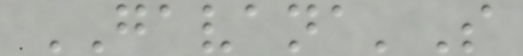GAVANA'S
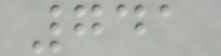741
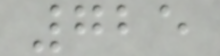725
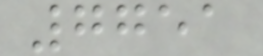7751
